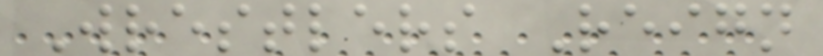Wrestlers Reign
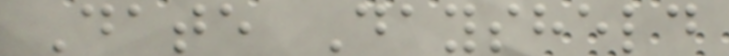Date Daysheld
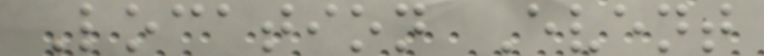Location Event
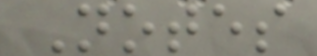Notes
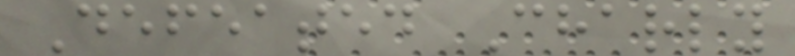Defeated Charly
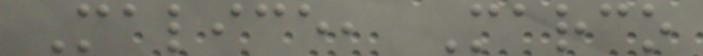Malice, Marco
